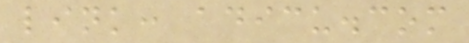link: adicu.com
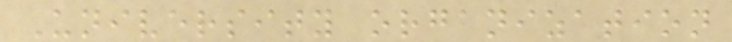University organization
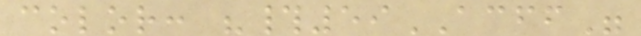color: "#59ACFF"
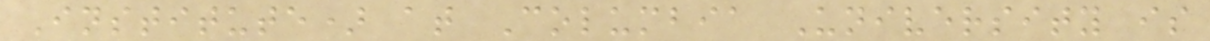Institute) at Columbia University is
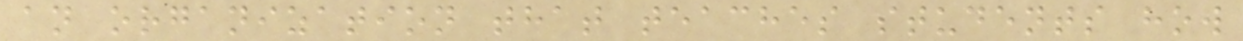an organization that teaches students how
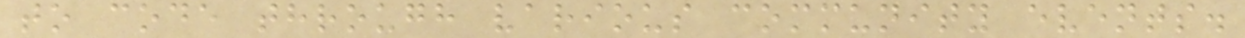to code through various community events.
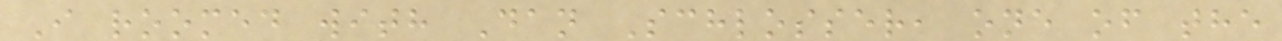I roomed with Dan Schlosser, one of the
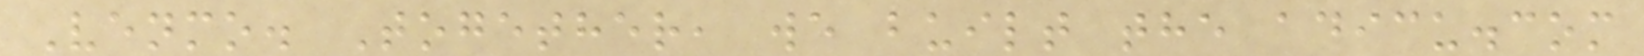Venmo. Together, we built the adicu.com
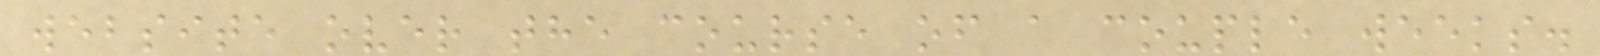website over the course of a couple weeks.
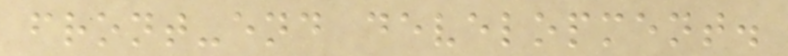front-end development.
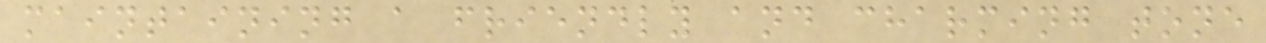maintaining a friendly and charming tone
